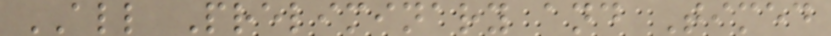ALL Preliminary and Timed
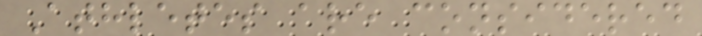Athletes are considered
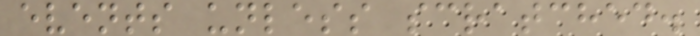events unless scratched.
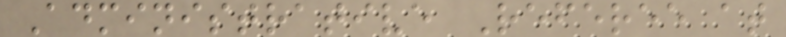Administrative Referee at
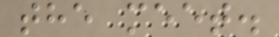the meet.
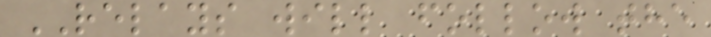RELAYS will follow the
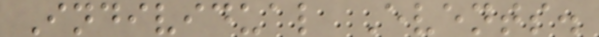Individual Events.
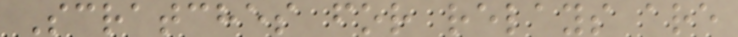Scratches for relays are
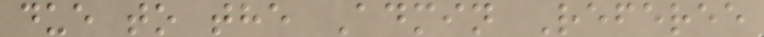due to the Admin Referee
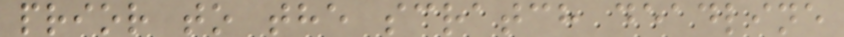prior to the scratch deadline
